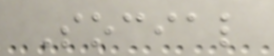Social
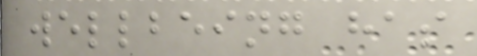wellbeing has
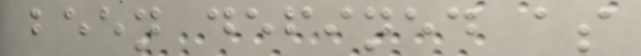been defined as
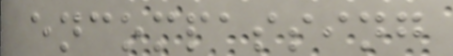encompassing
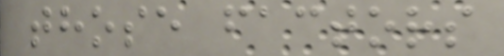those factors
